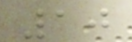10
